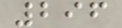296
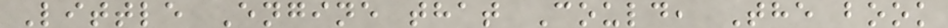Little Engine that Could, The book
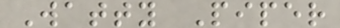Watty Piper
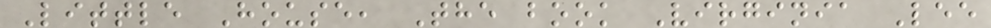Little House, The book Virginia Lee
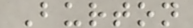Burton
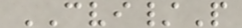CVI/P
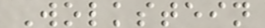Wolkstein
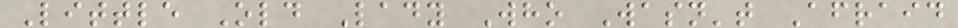Little Old Lady Who Wasn't Afraid
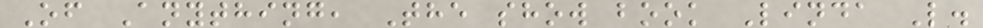Of Anything, The show book Linda L.
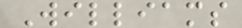Williams
